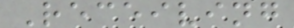Receiving
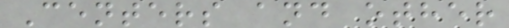Centers and other
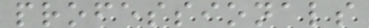professionals
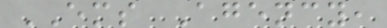EMS Agency,
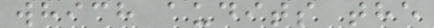which audits the
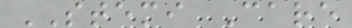STEMI Care
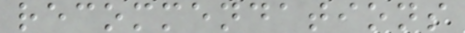recommendations
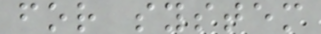for system
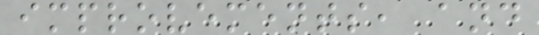improvements, and
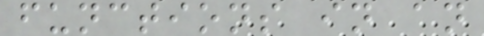functions in an
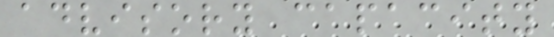advisory capacity
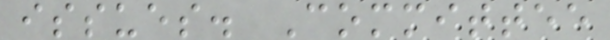issues. Committee
